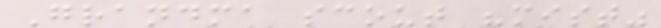Grandma scout "mist"
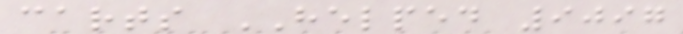carts HELPED 9097
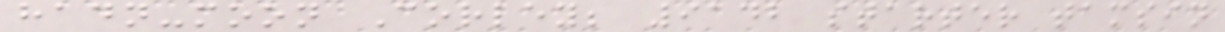hadn-moon Corley; 9142 starter tamsin
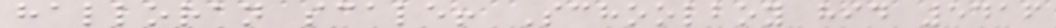halloran scale! Schoolboy hid 5416
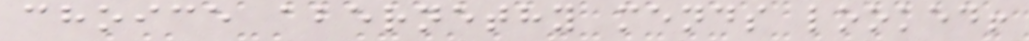choice abernethy mends looked!
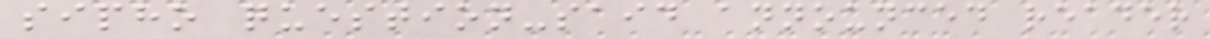sipho question-said announced reader
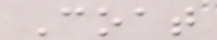Coat
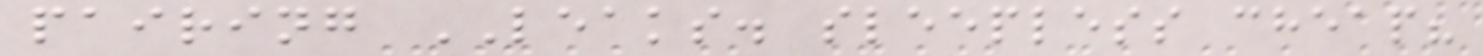pairing LEAKS. sleepless cheap?
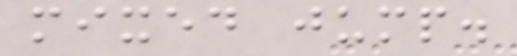mixed jump.
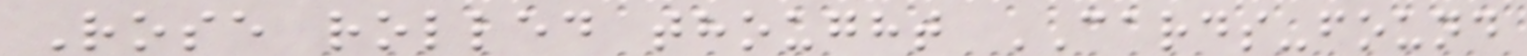Rose rolled thought CARDS-found
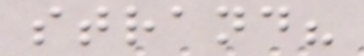strand?
